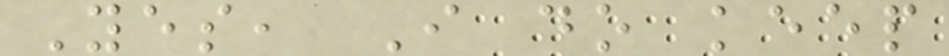Yes, I do keep
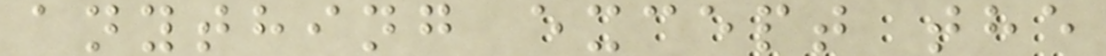anything except the
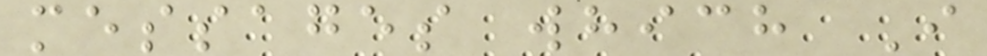messages which I
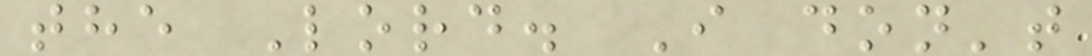the Lord. I don't
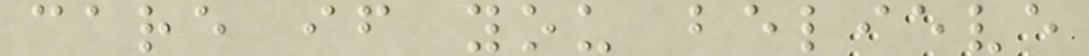care if you believe
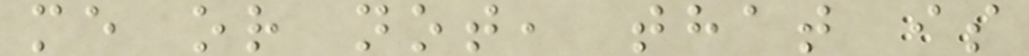me or not, that is
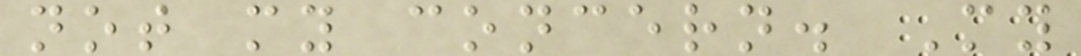not my concern. My
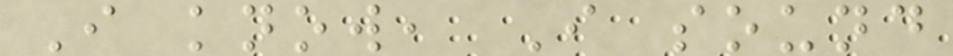I know, I sound
